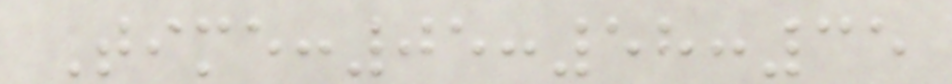Time:05:58:35
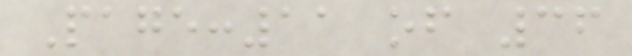Page:11 of 36
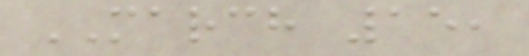MARCH 15,
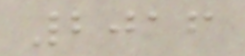2016
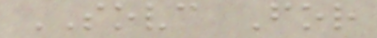SOVC For
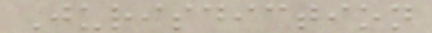Jurisdiction
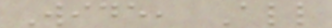Wide, All
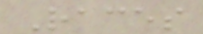Races
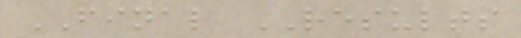FINAL RESULTS
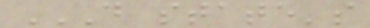D STATE'S
